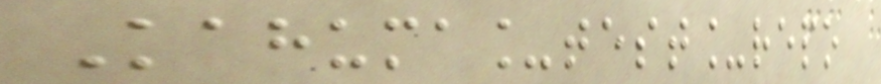Kahuma_test_repo
